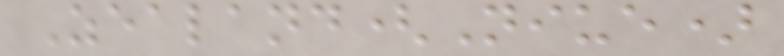Zealand(Niue)
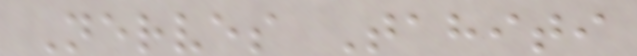Nerves Tahiti
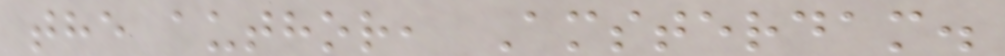the author, Amsterdam.
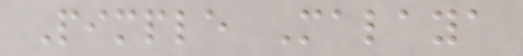Pimple Malaya
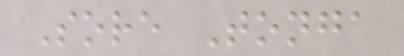Sore Tonga
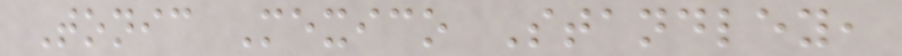Tonic Mexico Standley,
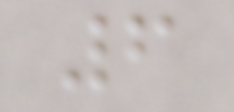6
